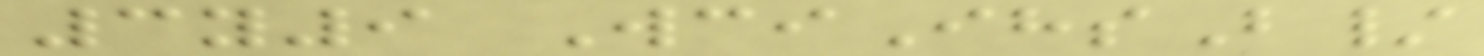3y9 WciIhsB/
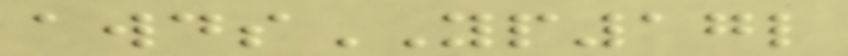awdsYP17l
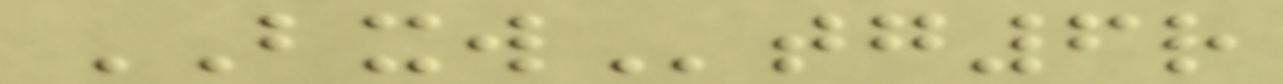BXWtg6r
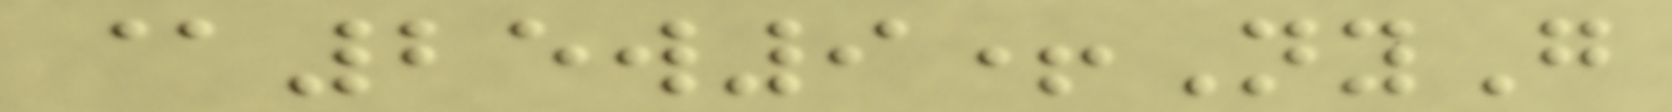@25w9+NyG
